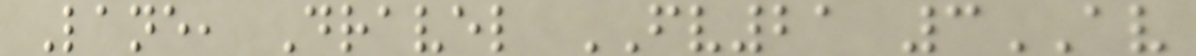Lane, Dravel FV21 3AV
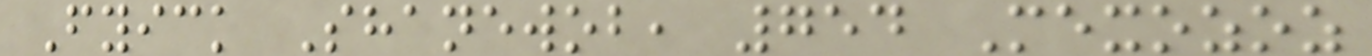Fyick Shanewob, 754 Mexozoz
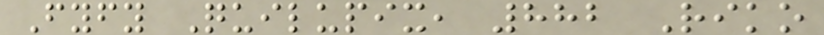Fyfy Quilupix, 882 Riko
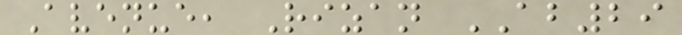Avenue, Rizan AB29
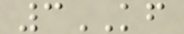3KF
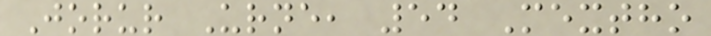Jorur Urne, 54 Mextho
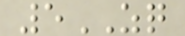5ZQ
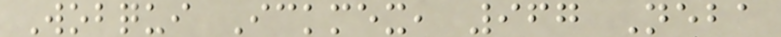Wobqui Ickmex, 967 Neba
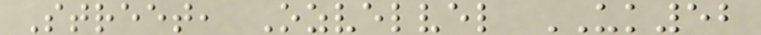Street, Ozvelvel UK52
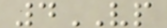4VP
